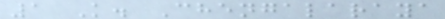1 K. Chengalaraya
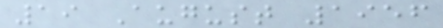19 August 1956
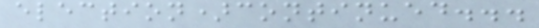election)continued...
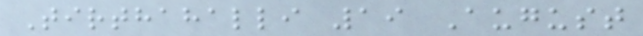Tirthahalli 19 August
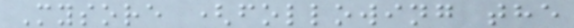Mysore (following the
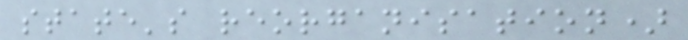state's reorganisation)
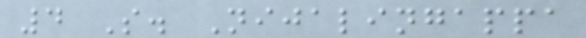4 S. Nijalingappa
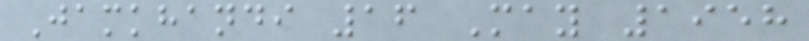Jamkhandi 16 May 1958
